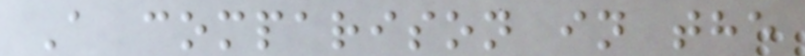A comparison in the
